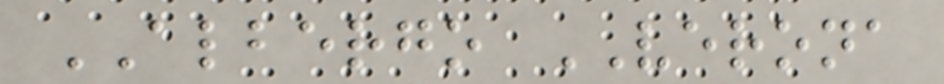ALBERGO VERONA
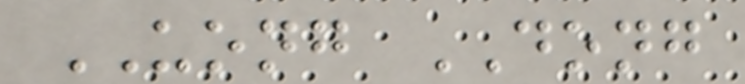UONG DONG
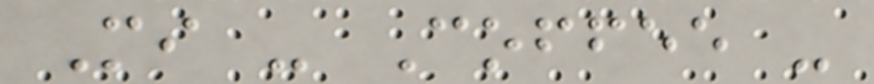Mi - Coffee -
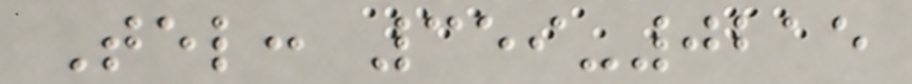Tel: 359-0215
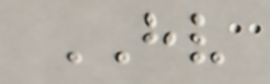HV
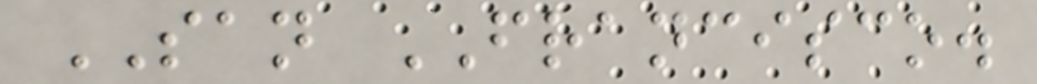SAN FRANCISCO.
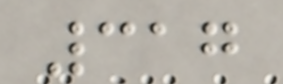317
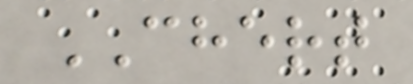CHERT
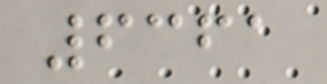6361
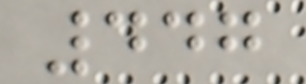447
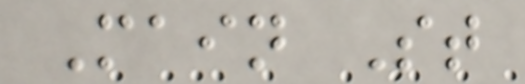Main St
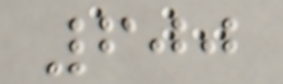600
